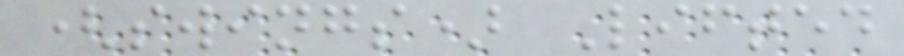(swings) Lifted
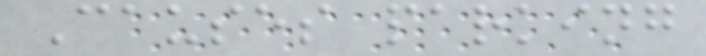Causes parking
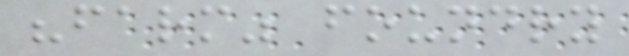"farm" foundry
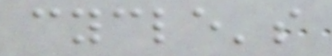cycle's
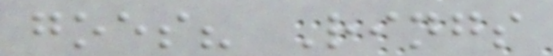goes? Rings
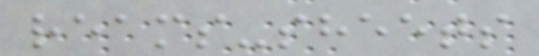reams-sheets
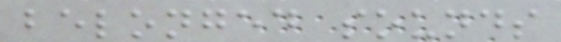belonged sounds
